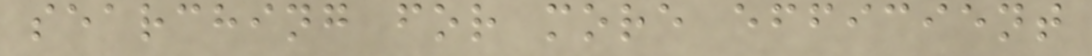searching for more efficient
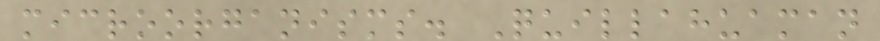microorganisms. Quillahuaman
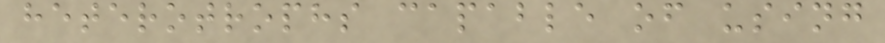heterotrophs capable of using
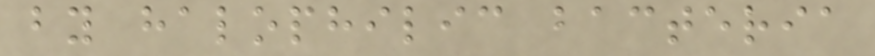by halophilic bacteria
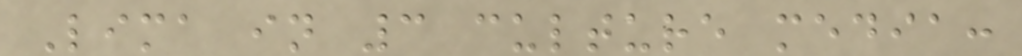Lima in 3 culture media:
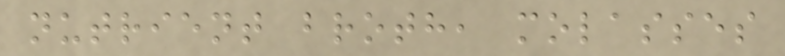nutrient broth, molasses
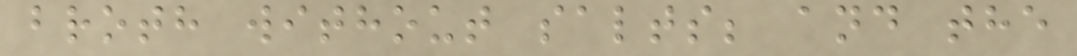broth without salts; and the
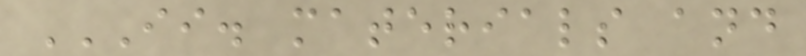II. MATERIALS AND
